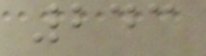243
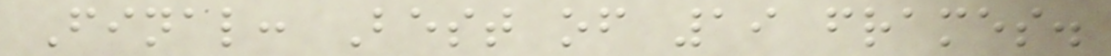Final: Best of 19 frames.
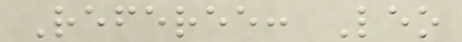Referee: Leo
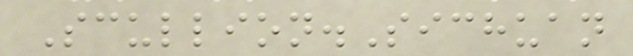Scullion.Sichuan
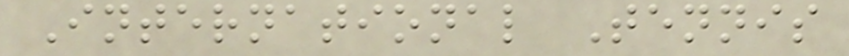International Tennis
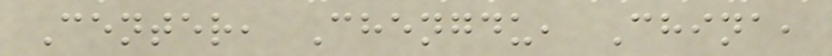Center, Chengdu, China,
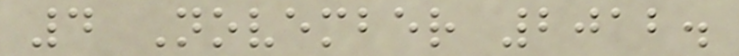4 November 2012.
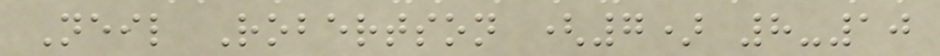Neil Robertson (7) 8-10
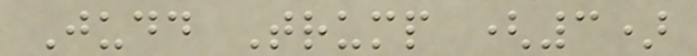Judd Trump (3)
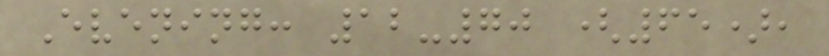Evening: 12-70 (65),
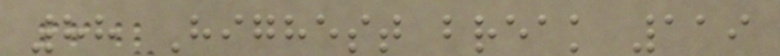88 Highest break 119
